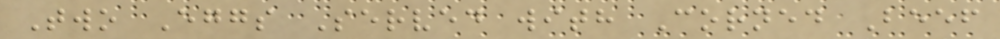Two Eggs Served with Corned Beef
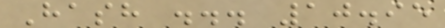Hash ... 10.95
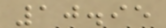10.95
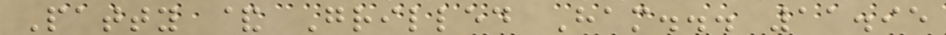Patty & Grilled Ham... 11.95
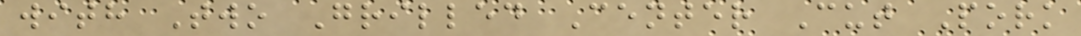with Two Grilled Center Cut Pork
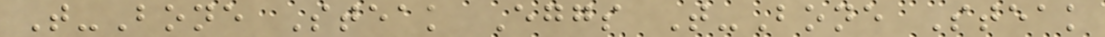T-Bone Steak Eggs T-Bone Steak
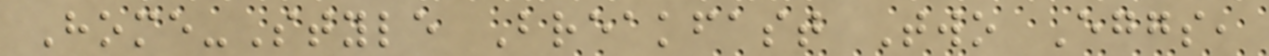Home-Style Breakfast Two Eggs,
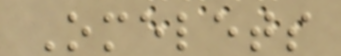Omelets
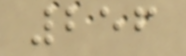256
